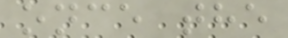once the
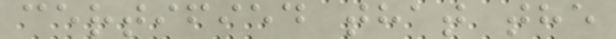certified that the
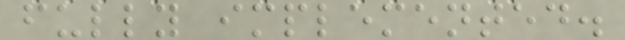fully implemented.
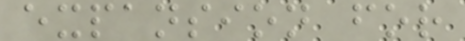expansion for
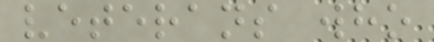veterans who
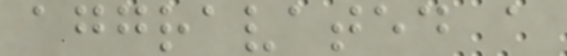aggravated a
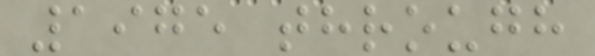1975 through
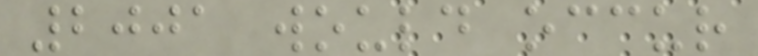2001 would occur
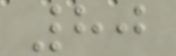80
